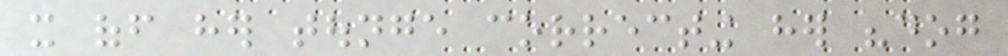it off her tounge correcting her "dog
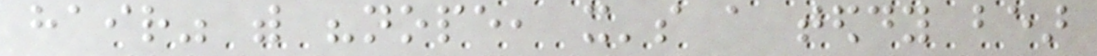hair" with "nope, it's a teddy bear
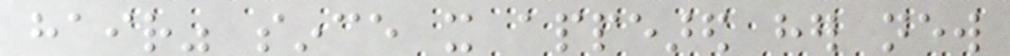hair" since it appeared her new
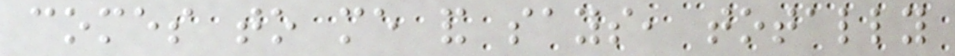comes to me and says, totally
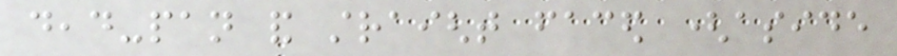dead-pan and straight faced (aside
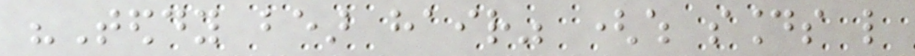"Teddy bear hair" (which sounds like
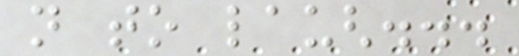not to laugh...
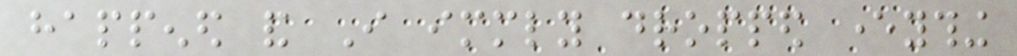happened and I immediately dropped everything
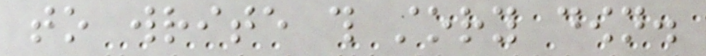to write this story down.
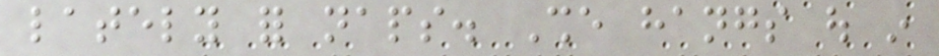lately for naps. She hangs out in
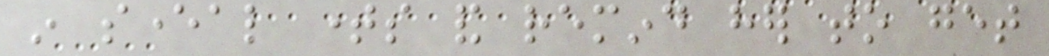in several times and remind her to get
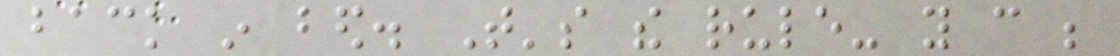back in bed. That's the rule- you can be
